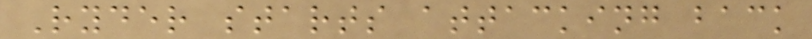Ryder starts attacking back
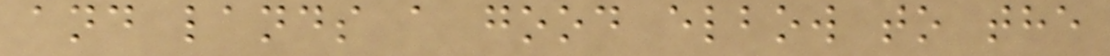and lands a good elbow to the
